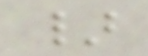}
